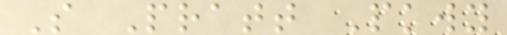S Pratt Pkwy
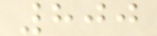800
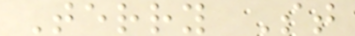Terry St
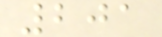201
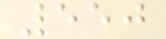550
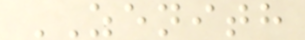ZENITH
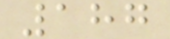187
